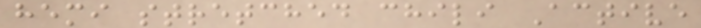hemi stretched chili Active
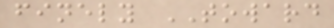finely TOWARD
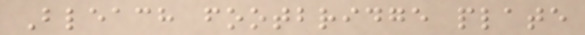Bleach footbridge plate
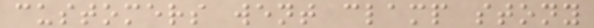customers went clamp stony
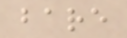bare
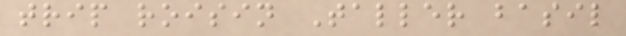trip roisin Taller basil
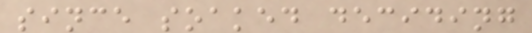since soaked deciding
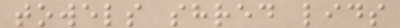towels shred lids
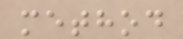method
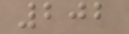202
